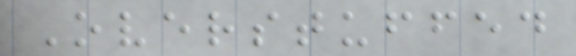Overstuffed
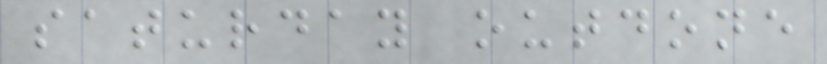saturday outdone
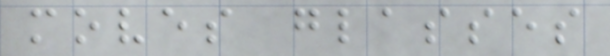moves glasses
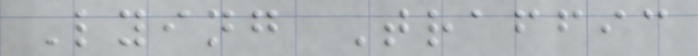Lying Traffic
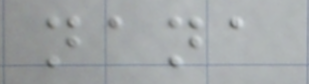nana
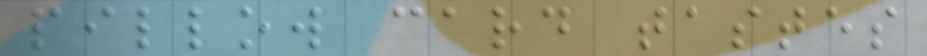pillow card tastes
